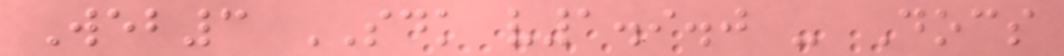Web3 SDK v1.9.0 - Docs
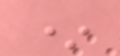*
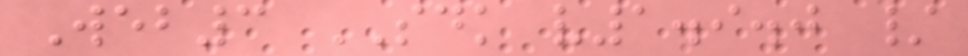Web3 SDK v1.9.0 /
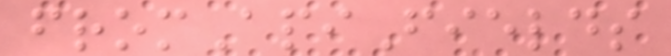fromApiFields
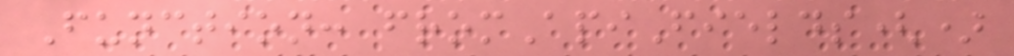Function: fromApiFields()
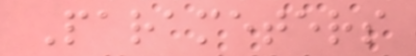Parameters
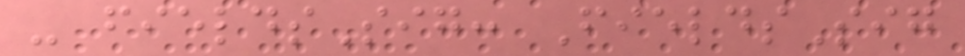- fieldsSig: FieldsSig
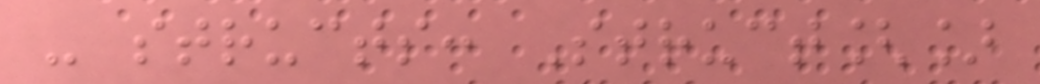- structs: Struct[]
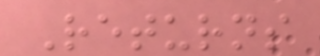Returns
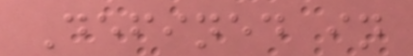Defined in
